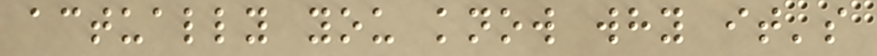actually you know why it's
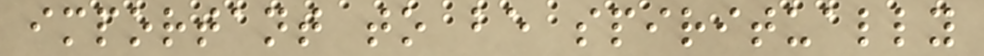important to be spiritually
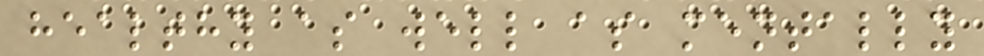healthy as well as mentally
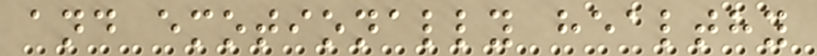and emotionally healthy
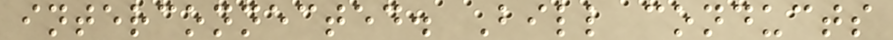interconnected. Bill conducts
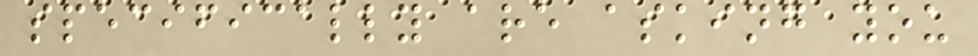specifically are asking you
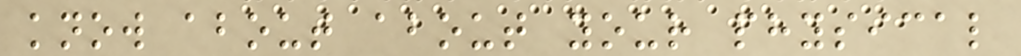know about about your physical
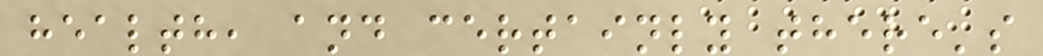health, and certainly there's
